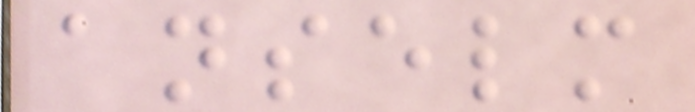anselm
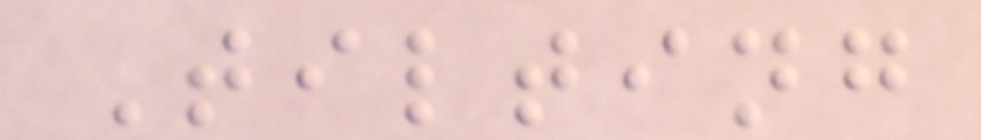Tilting
